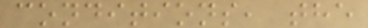conditions, the
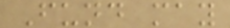Fund may
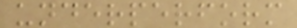underperform
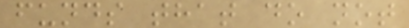funds that do not
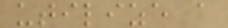utilize a
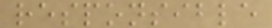responsible
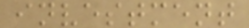investment
